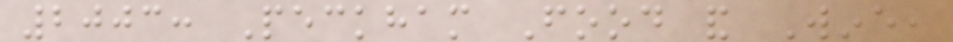2003: Peckham Food and Wine,
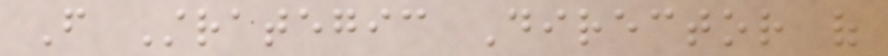From Strategic Director of
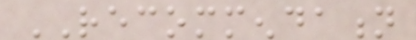RECOMMENDATION
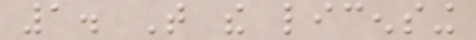1. That the licensing
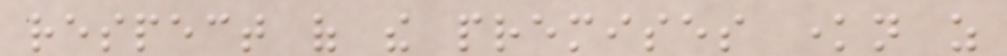respect of the premises known as
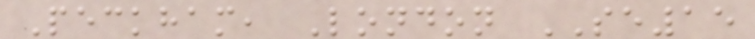Peckham, London SE15
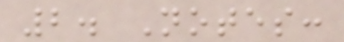2. Notes:
